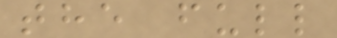the full
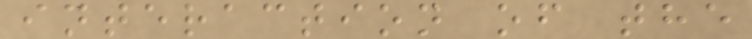interaction of the
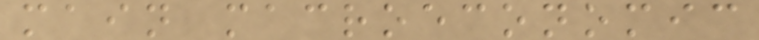main macroeconomic
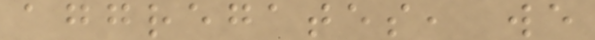aggregates, we
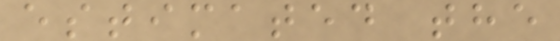estimated the
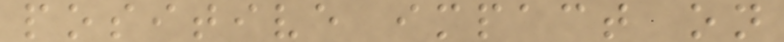positive impact on
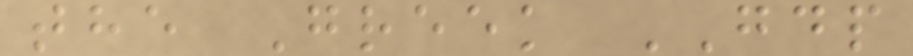the Greek GDP
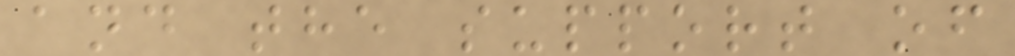and the support of
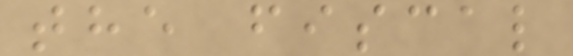the fiscal
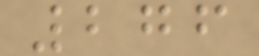276
